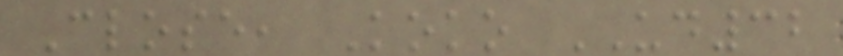Close, Koko UD32
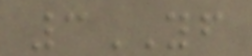3YF
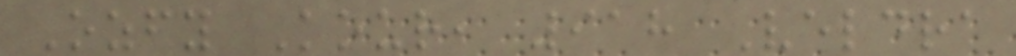Ozfy Kour, 918 Veldra
